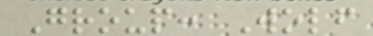Group: Wolf
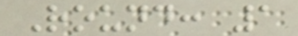Round: 1
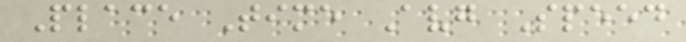Place Time Avg Speed
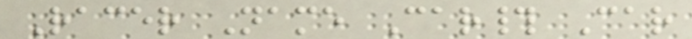Racer Name Car# Car
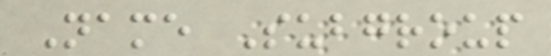Name Subgroup
